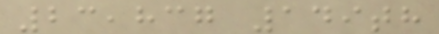23,837 149th
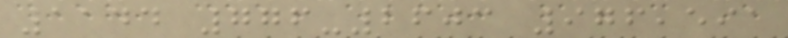1144 776-2603 976,591
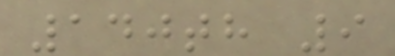140th 9
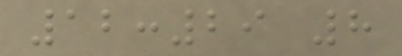12:29 8
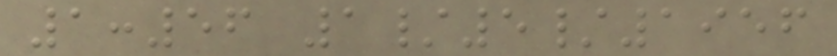1:56 1/5/1956
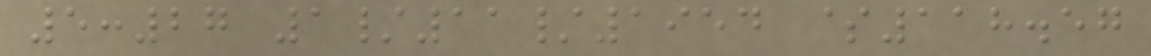5:27 1/11/1954 $118.57
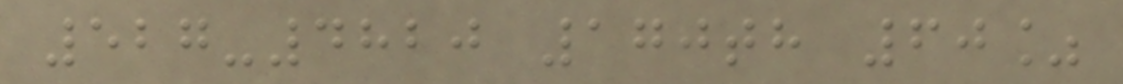527-4820 170th 60%
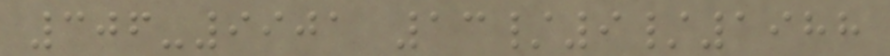306-9901 13/9/1988
